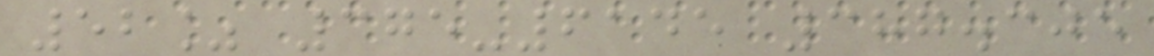52% 375-6145 387.305
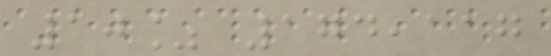10% 174,117
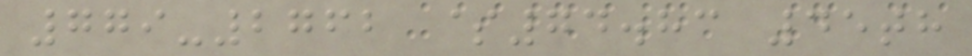779-2762 $74.83 45th
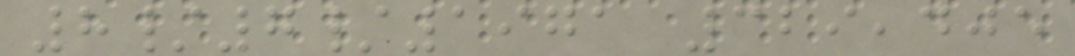8/7/1971 329,405
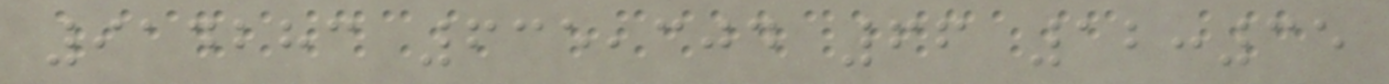914283 635,304 66 12:35
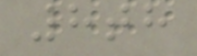8th
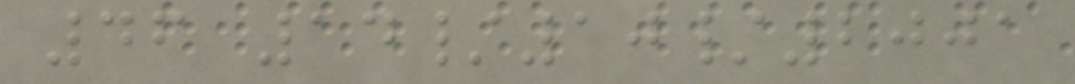46 14/10/2001
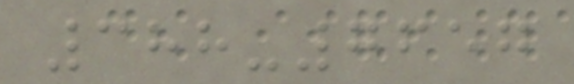388-7657
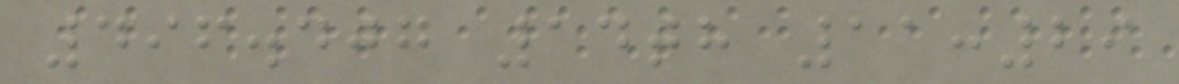496.407 14th 11:29
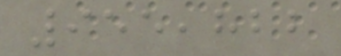955,822
